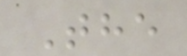The
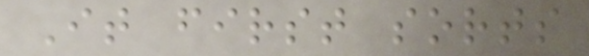It first sorts
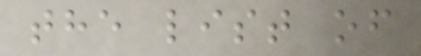the list of
